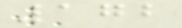172
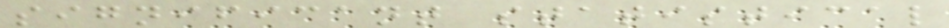significant statistical
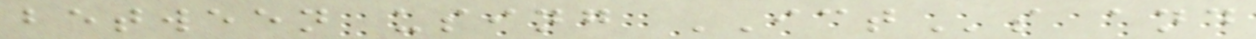between using ICTs and
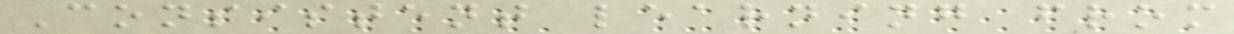Consistent learning from
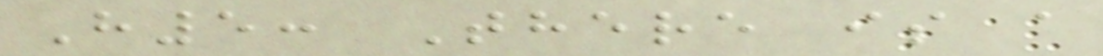H5: There is a
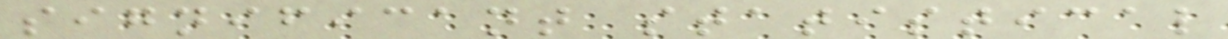significant statistical
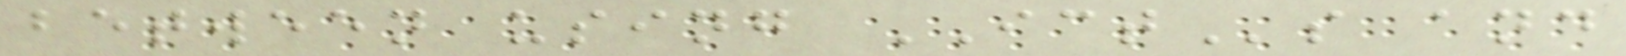between using ICTs and
